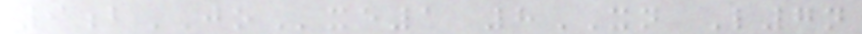9bJOxe1 8XN L7n
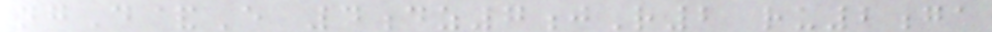ngD&E 4dz7jR2 ru2ga
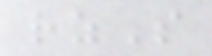rzS
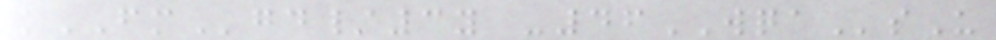kFMgd/3y -46WQAsU
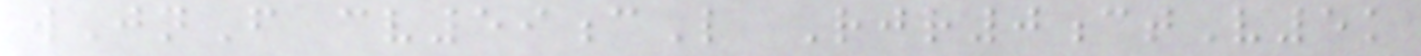wJnF cv59cL Rjr0ctV5k
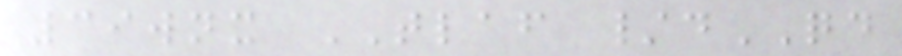39wnx TLAF /dQD
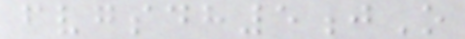fvgsdh5jO
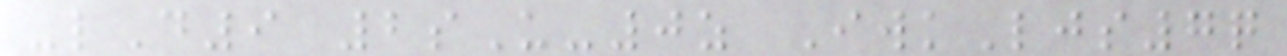-lD9 2sU-0z IwkLjs7q
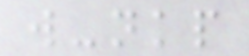w-nkp
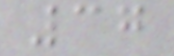37
